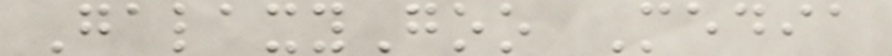GalaxyGoo Media
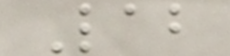Lab
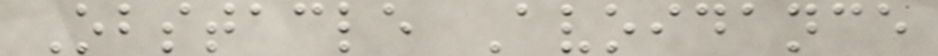Obstacle Avoidance
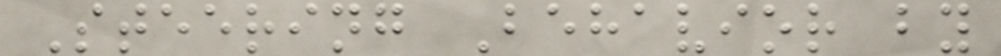Steering Behavior by
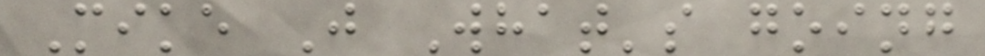Mike J What's going
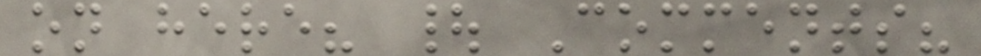on here? | Comments?
